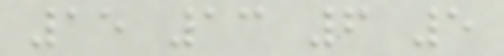15 13 6 5
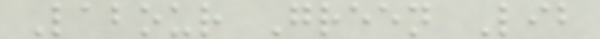Labour Green Lib
